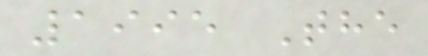1995 The
